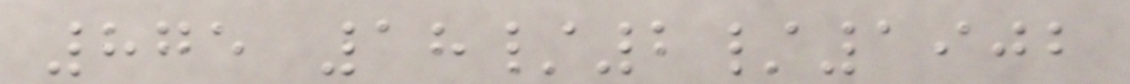875 18/2/1902
